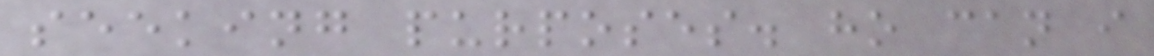seeking purposes. ho can i
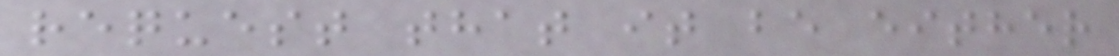request that it be either
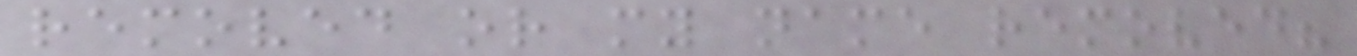removed or my name removed?
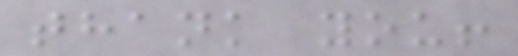thank you!
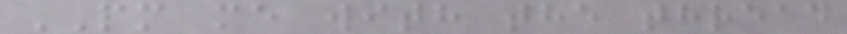PM me with the thread
